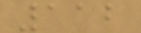112
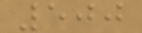500
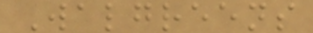Walgreens
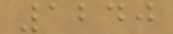1240
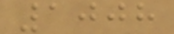1008
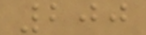200
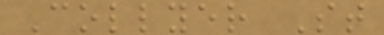Collyer St
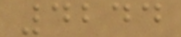4244
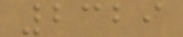2329
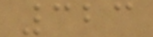323
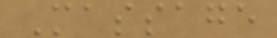Massage
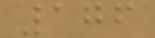176
